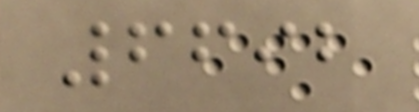6692
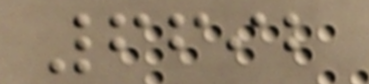6692
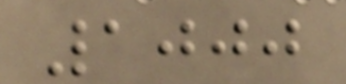1000
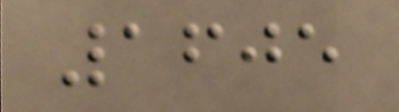1605
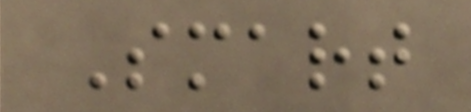Smart
